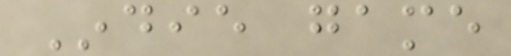Indie game
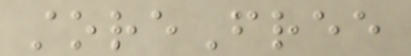storeFree
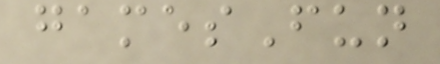gamesFun
